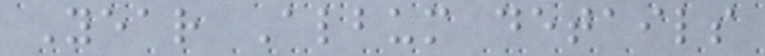Year Album details
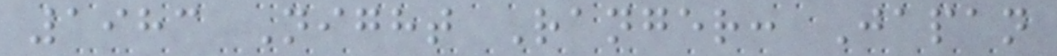1983 Night Ranger: Japan
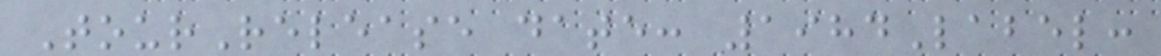TourRelease date: 1984Label:
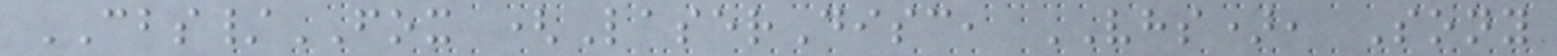CBS/FOX (LaserDisc, VHS), Sony
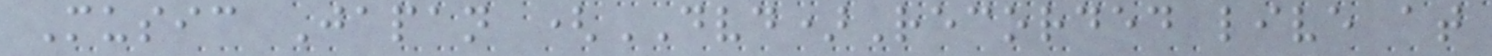Music Japan (DVD)Recorded live at
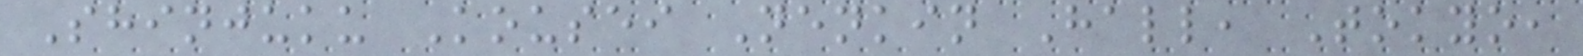Shinjuku Kousei Nenkin Hall, Tokyo,
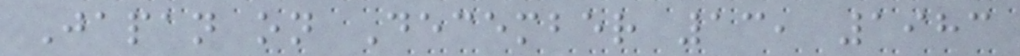Japan on December 13, 1983
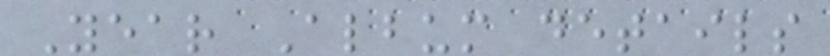Year Album details
